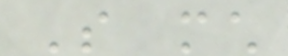So much
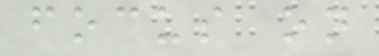focus on
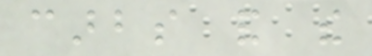carbs and the
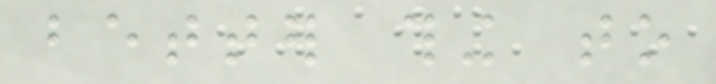better thing to
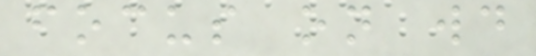focus on would
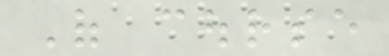Of course
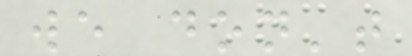we don't
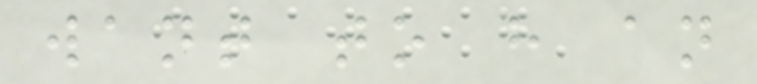want to have an
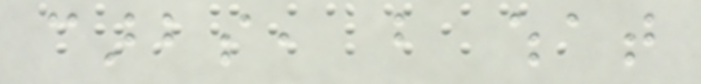carbs, but what
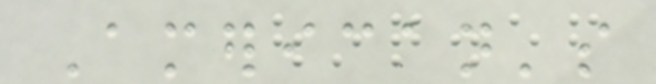American's
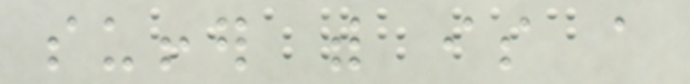suffer with is a
